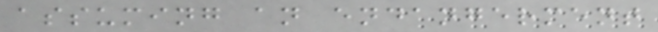assuming an endangerment
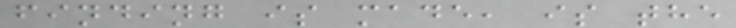finding is made, is the
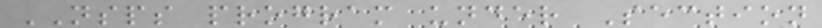NSPS program under Section
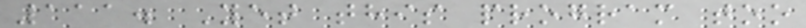111. Yet this program too
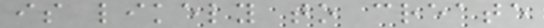is likely to create
